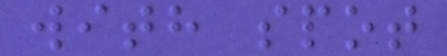with spot
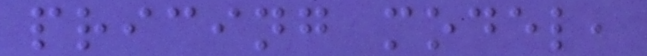pricing model,
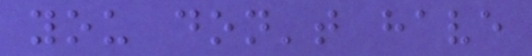you don't have
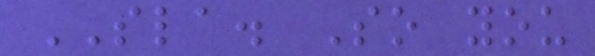SLA. So you
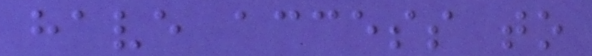have access to
